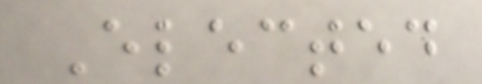Elected
